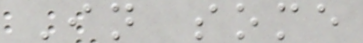In some
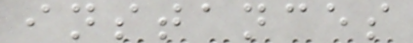instances
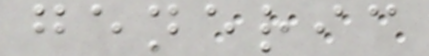generic
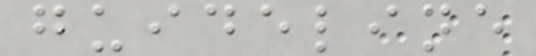guideline
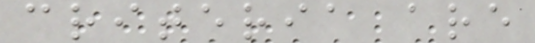criteria are
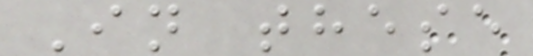In these
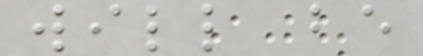will be
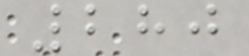280
